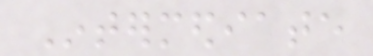Intermediate
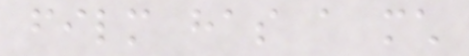film has a much
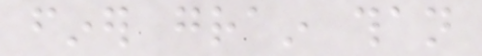finer grain than
